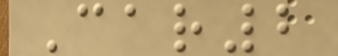Car2
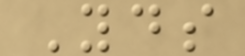Yds
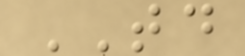TD
